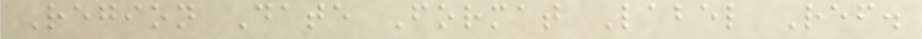Region Date Format Label Ref.
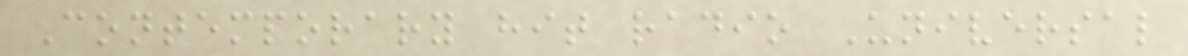Contemporary hit radio Universal
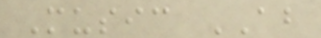Music AB
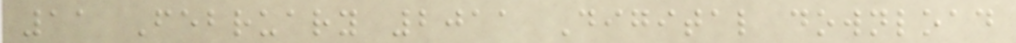11 February 2011 Digital download
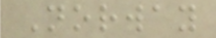Norway
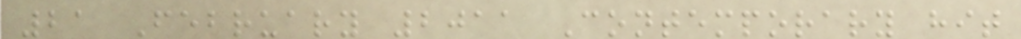21 February 2011 Contemporary hit
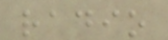radio
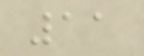11
